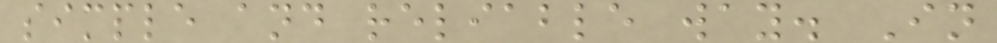simple and reliable way. In
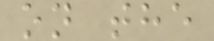on the
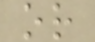or
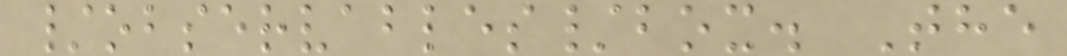/observables/box. The
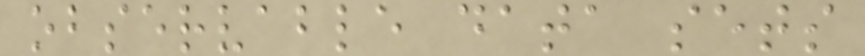observable data sets
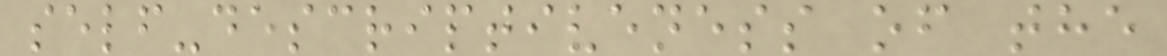self-descriptiveness of the
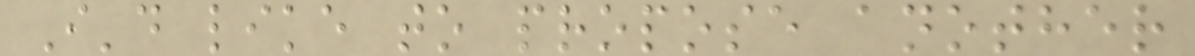I'd like to propose another
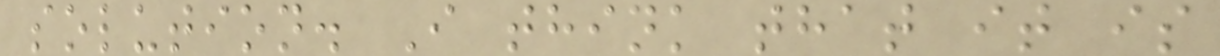solution. I think that it is
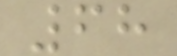68
